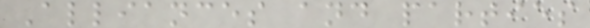Alliances and parties
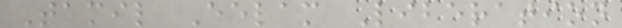Tamil Eelam Liberation
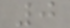0
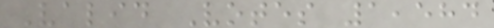Valid Votes 1,584
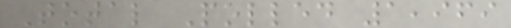Total Polled 1,969
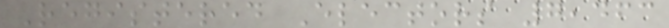Registered Electors 7,463
